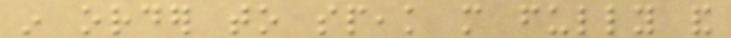in order to speak more fully and
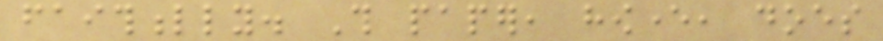faithfully. This paper, however, does
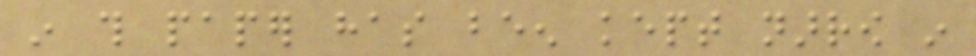in this paper has been kept narrow in
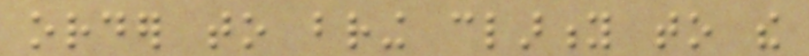order to bring clarity to the
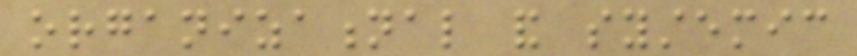organizational and systemic
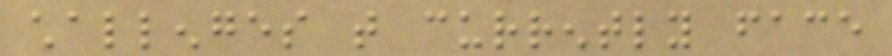challenges that currently face
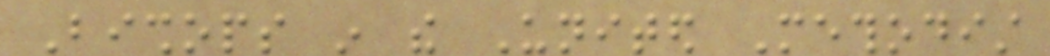Bishops in the United Methodist
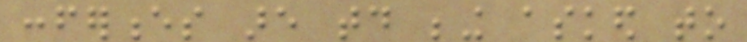conferences are today being asked to
